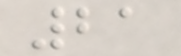21
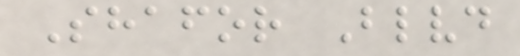Shafor Blvd
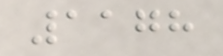1178
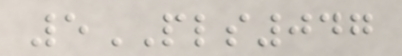5PLS047
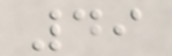49
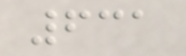631
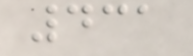431
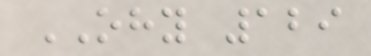OHY 129
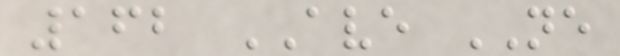162 AVE NE
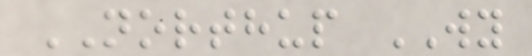NORTHUP WY
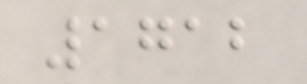1712
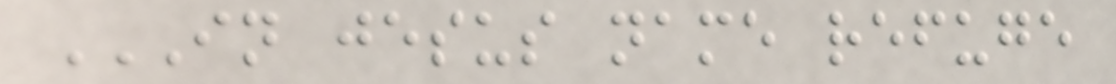IN JESUS NAME REFUGE
